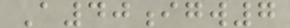A40igw7
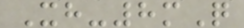Xh-8mQ
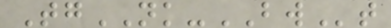TgNK-BWt
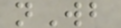nWb
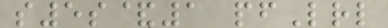s5s&1 pfLrl
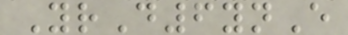YrD6ynE
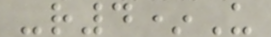-r4*U
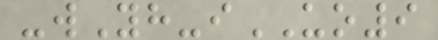-wYh-iUO9
